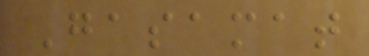Gasamat
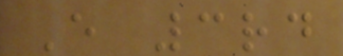E 3rd
